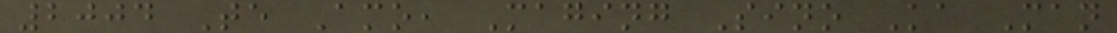2004 Te Amo, Maging Sino Ka Man
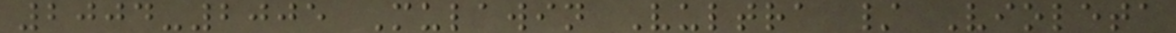2004-2005 Mulawin Vultra / Violeta
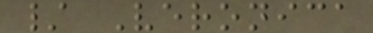/ Veronica
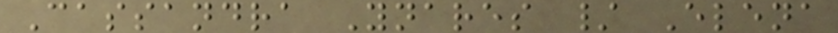Cassandra Ynares / Elena
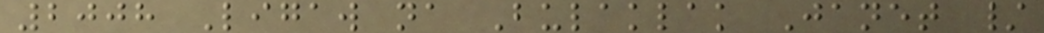2008 Ligaw na Bulaklak Janet /
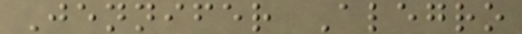Jennifer Alegro
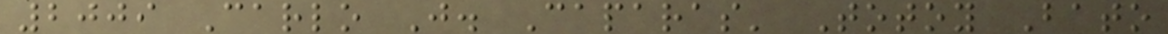2009 Carlo J. Caparas' Totoy Bato
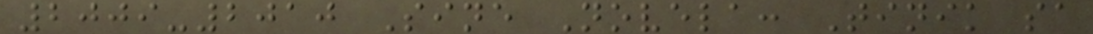2009-2010 Sine Novela: Tinik sa
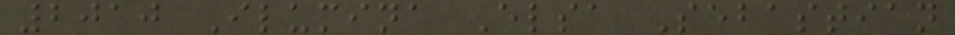2010 Ilumina Elsa Sebastian
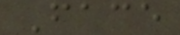Face
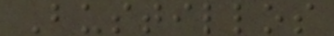Bustillos
